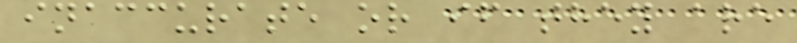inaccurate or if they are
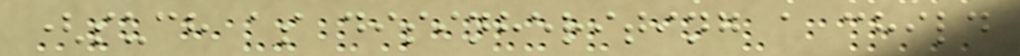(such as disinheriting a child
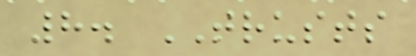8. TRUSTS
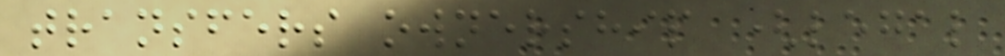transfers ownership (legal
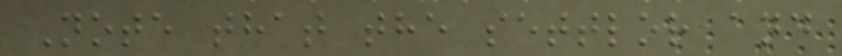Note that the settlor and
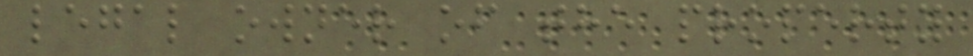legal owner of the property
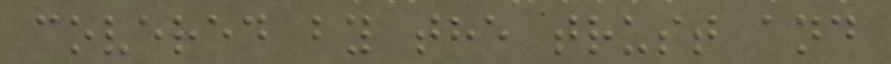covered by the trust and
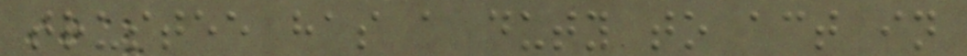trustee has a duty to act in
